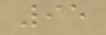95
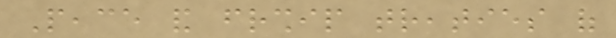Peace and friendship treaties of
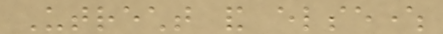Utrecht and elsewhere
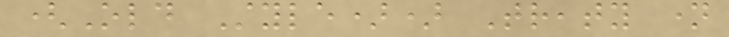(Old Style)) Treaty name
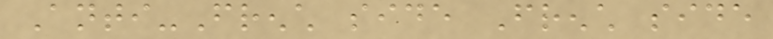Anti-French side French side
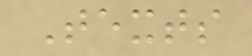Texts
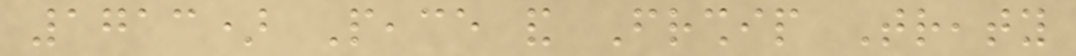1713) Peace and Friendship Treaty
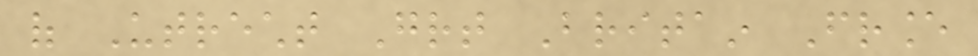of Utrecht Great Britain France
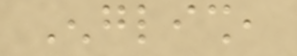English,
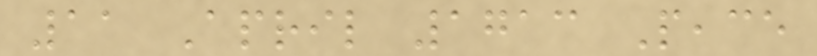11 April 1713 Peace
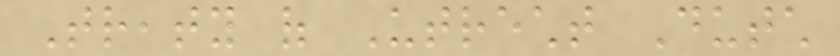Treaty of Utrecht Dutch
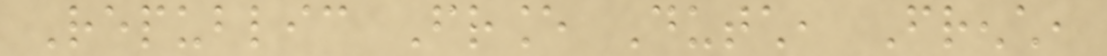Republic France Dutch, French,
